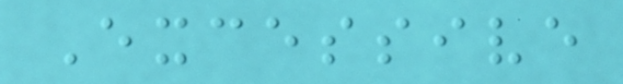Excessive
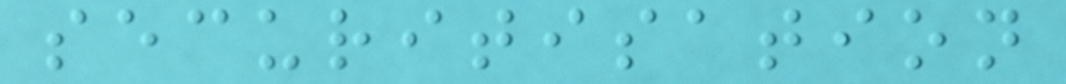securitisation
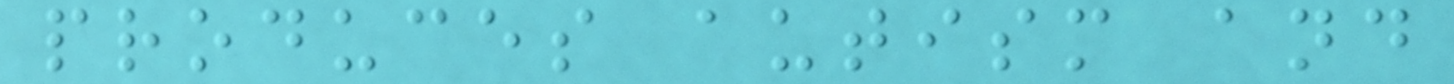produces autism and
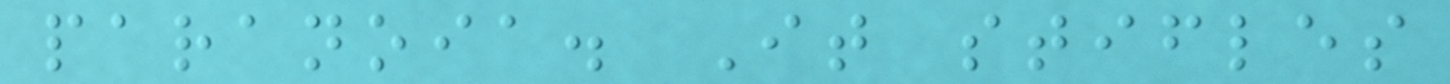paranoia. It stifles
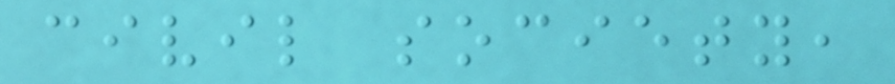civil society,
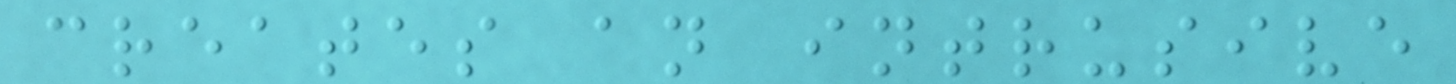creates an intrusive
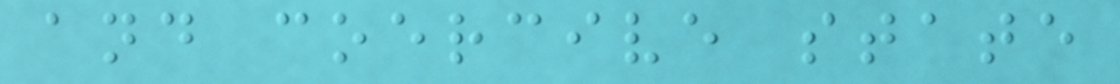and coercive state
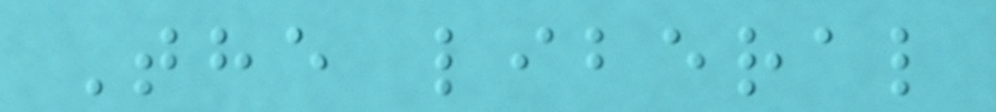The liberal
